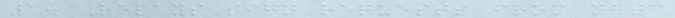1. Relays sign requests from nbtc
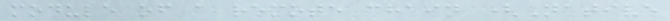module of a remote chain (Native
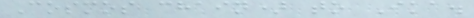Cosmos chain) to Ika.
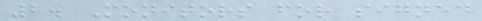2. Monitors for signed
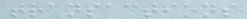transactions
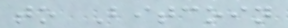to Bitcoin
